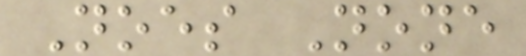Noes None
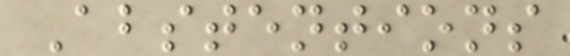Abstentions
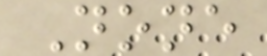None
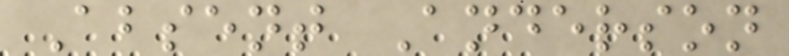Absent Anderson
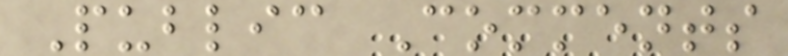Public Comments
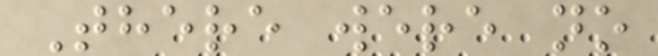There were no
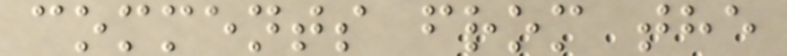comments from the
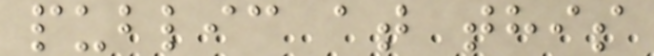public at this
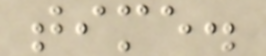time.
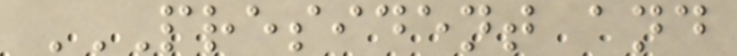PRESIDENT AND
